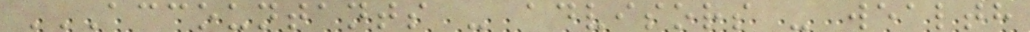ACCOUNTANTS - ADVISORS - WEALTH
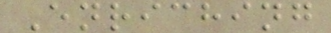Enriching
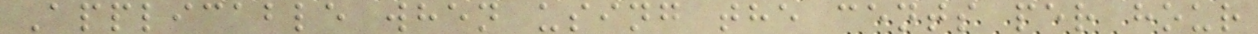Applicable when using the cents per hour
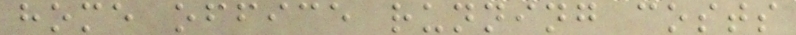home office running costs
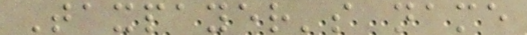Taxpayer's name
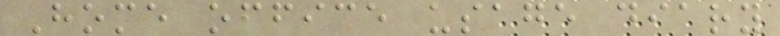Home office usage diary
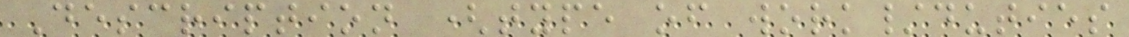Description (type of work/duties
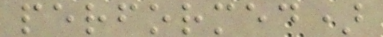performed)
